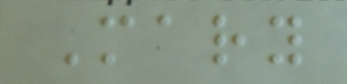Mary
